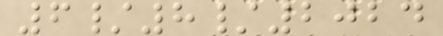6/8/2024
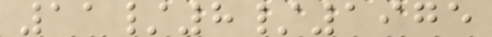11/8/1975
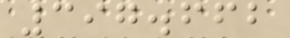397.662
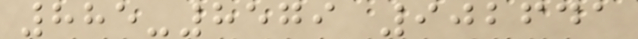885-8579 902641
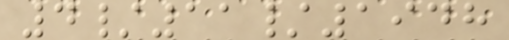4/11/1948
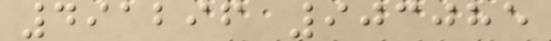491296 903085
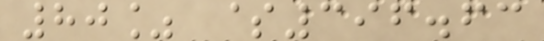80% $396.63
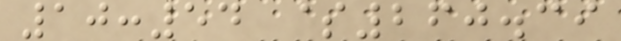10:54 $260.39
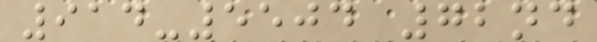914-5504 72nd
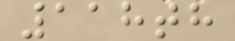118th
